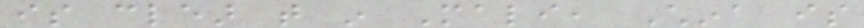is clear that in Mali, China is
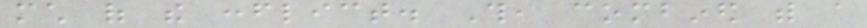much of the conflict. This, combined with a
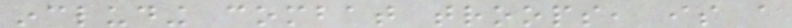including combat troops, is a
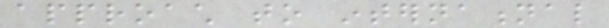approach to international
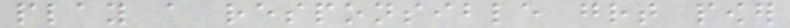play a responsible great power
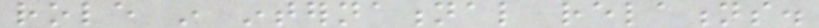role in international relations.
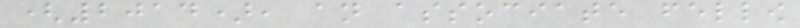(2014), an associate fellow
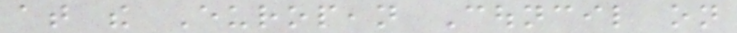at the European Council on
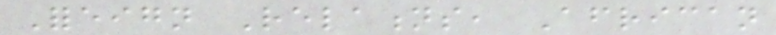Foreign Relations, African
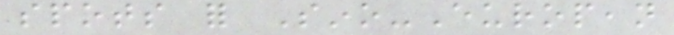spots for Sino-European
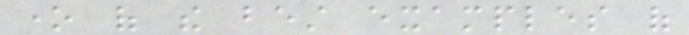one of the best examples of
